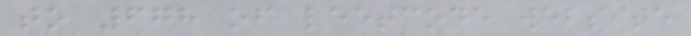to 678 of leetcode website
